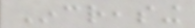Increasing
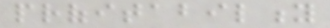profitability
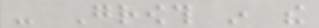- Growth in the
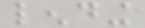lending
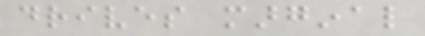drives marginal
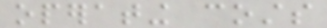operating costs
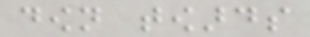down towards
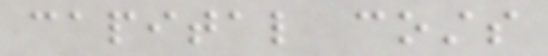capital costs
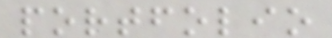portfolio
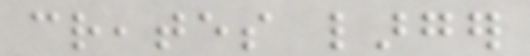creates larger
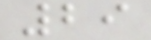29
